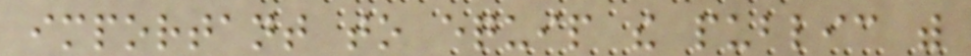important to equip the public with
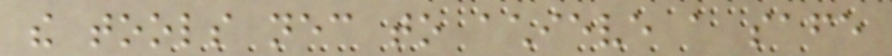the tools necessary to achieve a safe
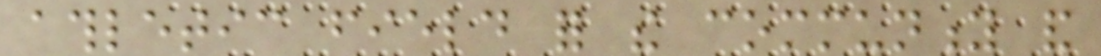athletic field for the community and
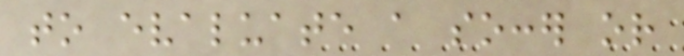to evaluate a soccer or
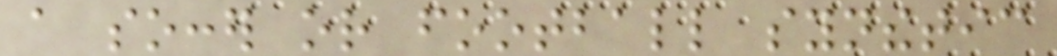a soccer or football synthetic
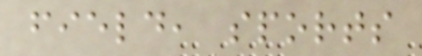field, sports
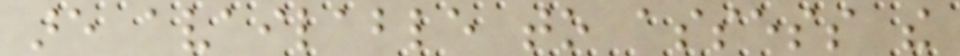are available to assess the
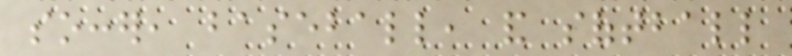soccer, baseball, and softball
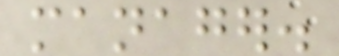manager.
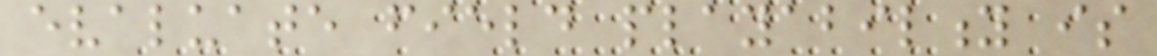evaluate field playability is
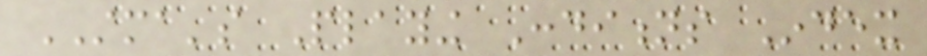STMA's Playing Conditions Index
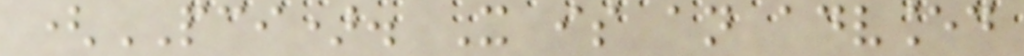(PCI). It is an advanced
